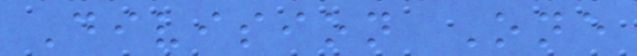Division One
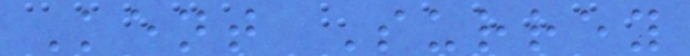Kent Surrey
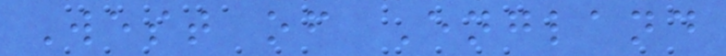West of England
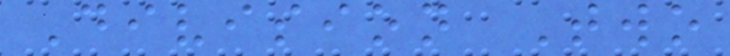Division Two
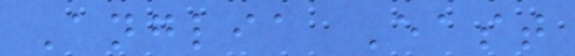Anglia East
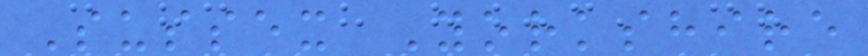Sussex Yorkshire
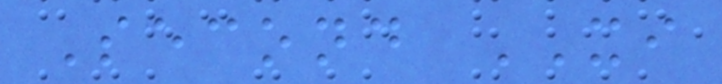Second XI
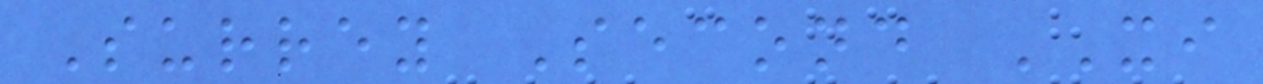Surrey Second XI
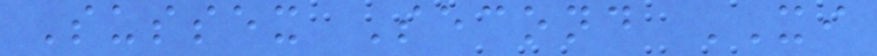Sussex Second XI
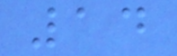14
